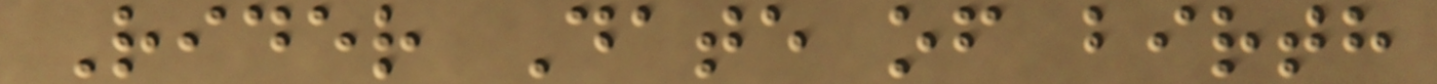Rider Date of birth
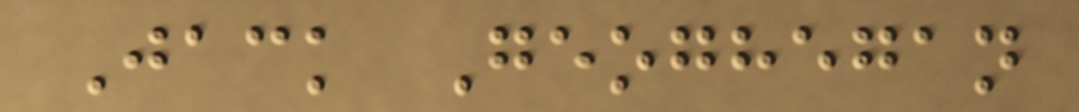Jack Geoghegan
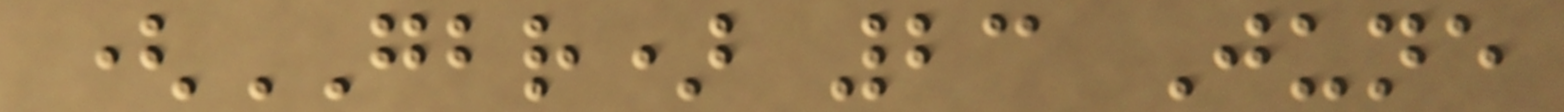(GBR) 23 June
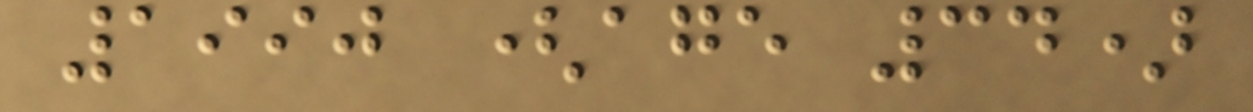1990 (age 34)
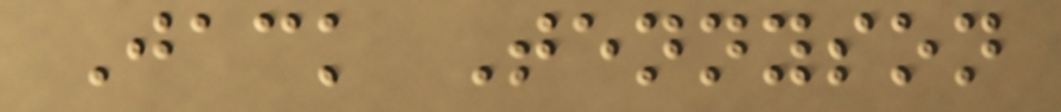Jack Tennyson
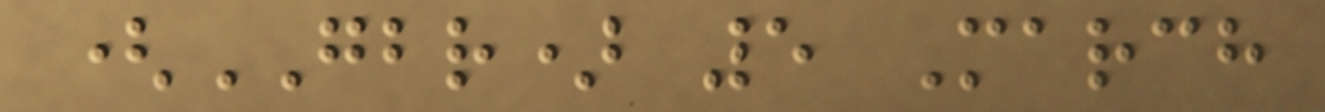(GBR) 5 March
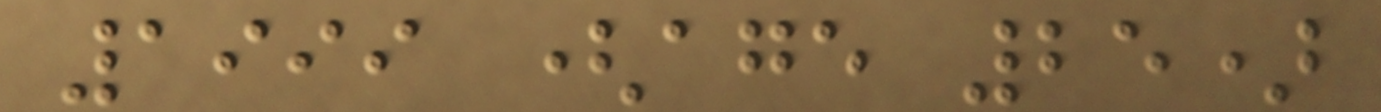1999 (age 25)
